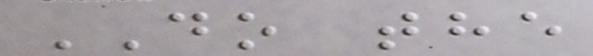DO the
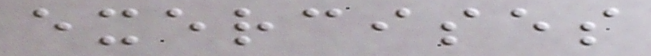exercises
